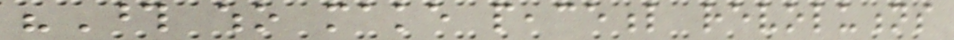"Those who make peaceful revolutions
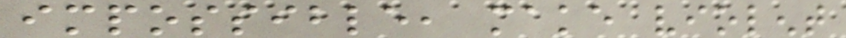impossible, make violent
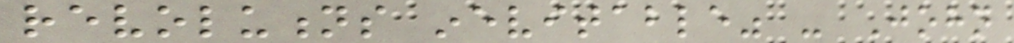revolutions inevitable" - John
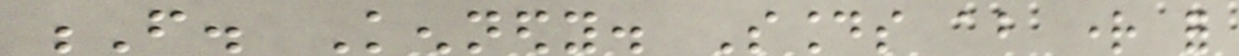F. Kennedy. Sounds about right for
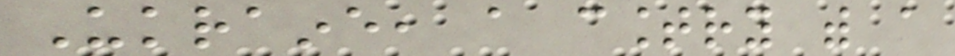Ukraine, a country with a
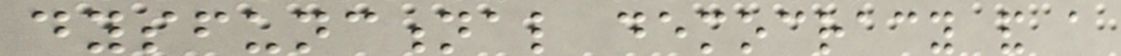dysfunctional democracy and a
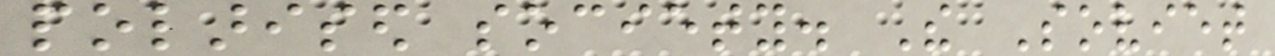polarised society. The Soviet
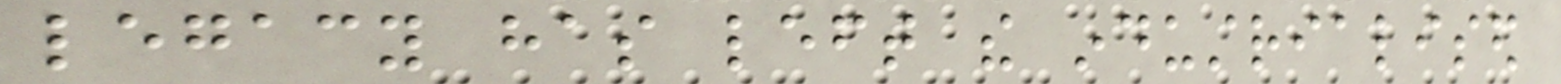legacy has left the industrialised
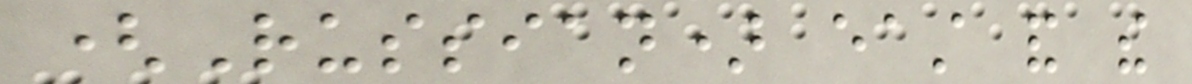(Russian) east and the
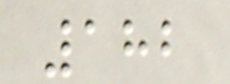182
